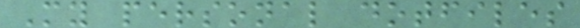My personal dotfiles
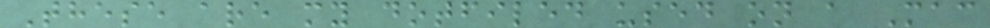These are my dotfiled used on a Mac
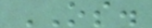OS.
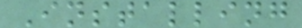Installing
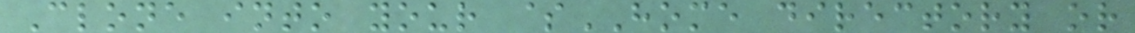Clone into your $HOME directory or
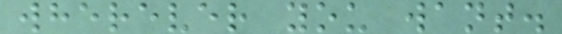wherever you want.
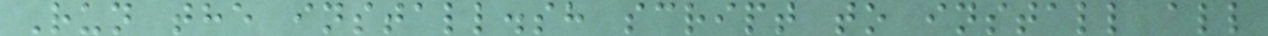Run the install.sh script to install all
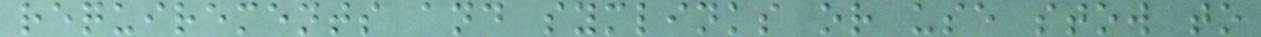requirements and symlinks or use stow to
